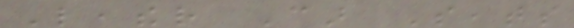Leather Car Seats
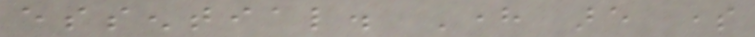essential. Here are some
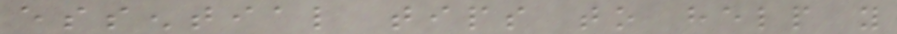essential tips to help you
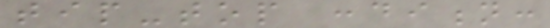tip-top condition:
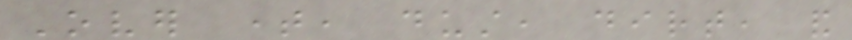Over time, dust, dirt, and
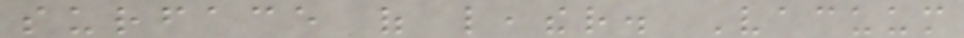surface of leather. Vacuum
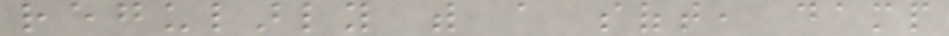regularly with a soft, damp
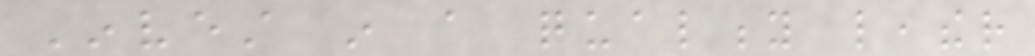Invest in a quality leather
